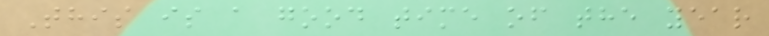This is a good time of the year
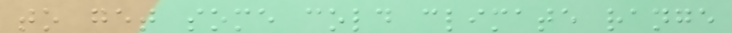to get some cold climate range
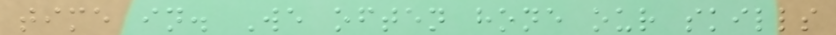time in. We often hone our skills
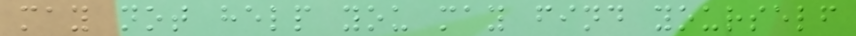may not help you may find yourself
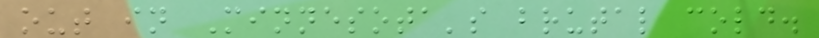out in Minnesota's brutal cold.
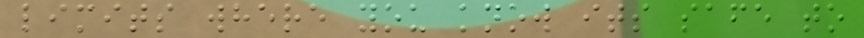limits where you know its safe to
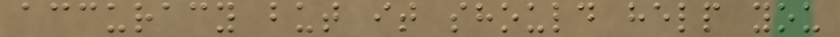accuracy but it should help you
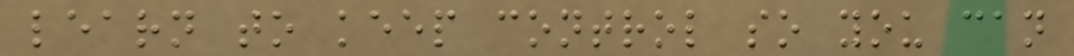learn to keep control so you can
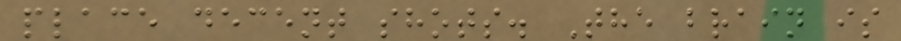place decent shots. The brain is
